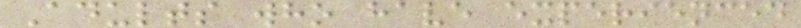Adults who have experienced
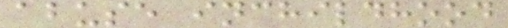abuse inchildhood
